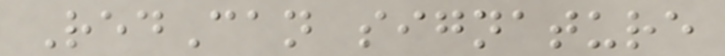RedCan signature
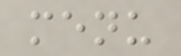menu
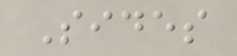Sides
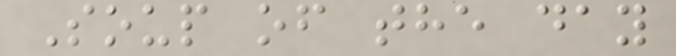Soup of the day
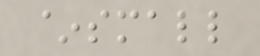~small
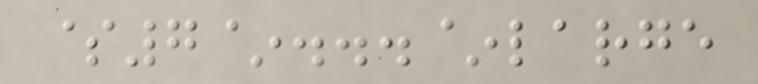$7~...~large
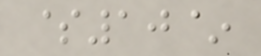$10~
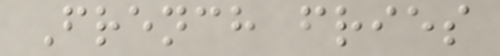French fries
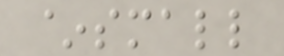~small
